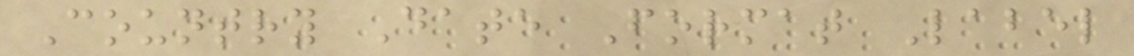Country Date Format Label
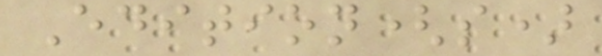Edition(s)
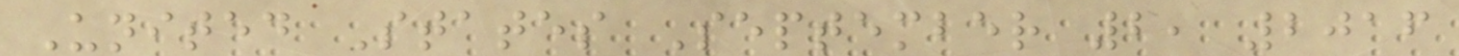United States September 2, 2016
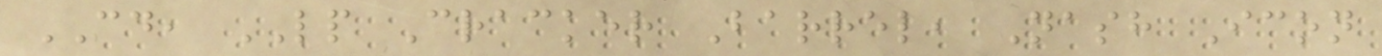CD, LP Cracker Barrel, Nash Icon
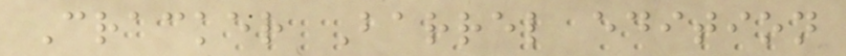Cracker Barrel edition
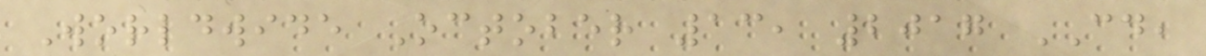Worldwide October 13, 2017 CD,
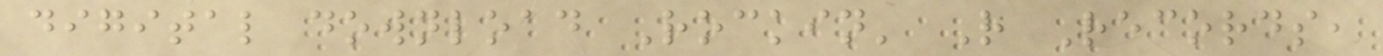digital download Rockin' R Records,
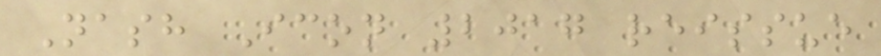Nash Icon 2017 reissue
